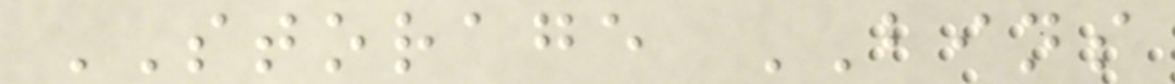STORAGE BINS
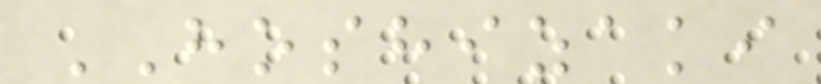HOSHIZAKI
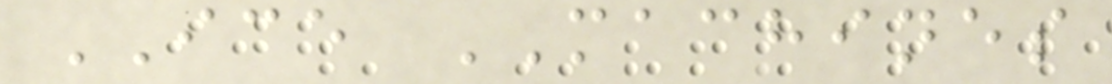ICE MACHINES
